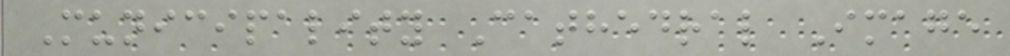Municipality Cathedral Image
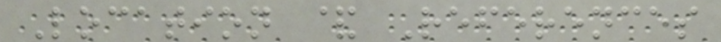Location & References
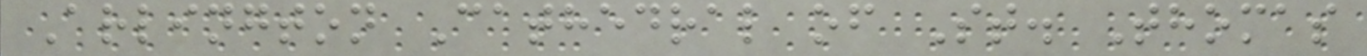Arlington Cathedral of St. Thomas
